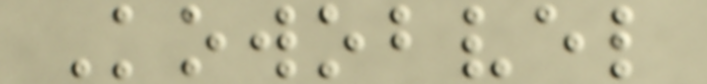Kowobvel
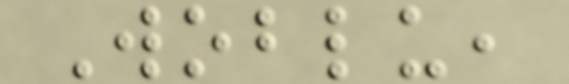Woblu,
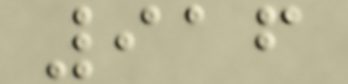916
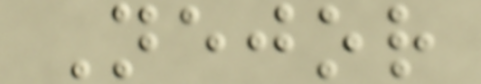Nejor
